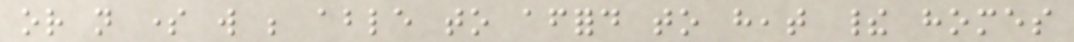or not some will be able to afford to heat their homes
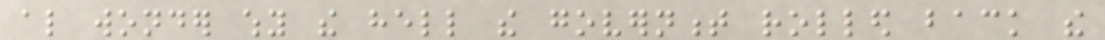also wonder why the hell the government rolled back the
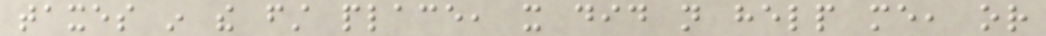taxes in the first place, it did not help me, or
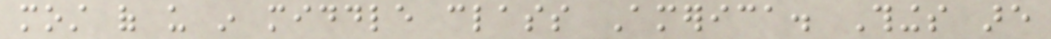most of us in middle class America. Things are
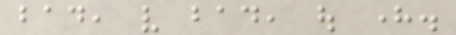bad, very bad, out here.
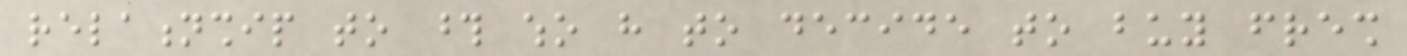relationship to those who have to decide to buy fresh
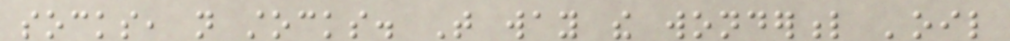socks, not stocks. That way the wonderful 'oil
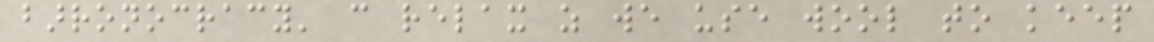barronocracy' can relax as we use wool to keep
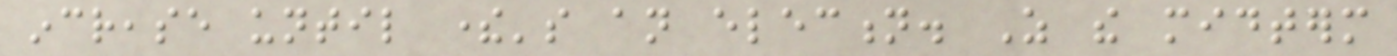increase until there's an election. As the midterm
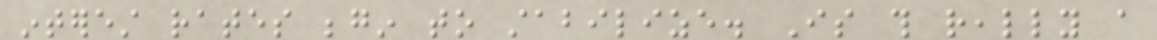interest rates begin to stabilize. Is this really a
